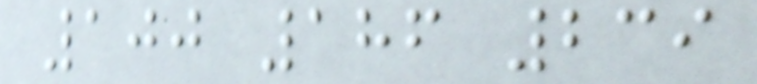100 186 239
